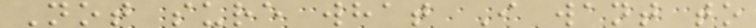Not sure what I want to
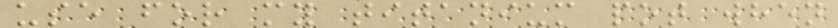use for my titanium pot when
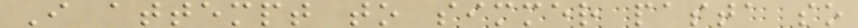I attempt to simmer pasta so
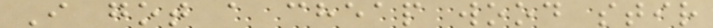I got a cheap wood stir
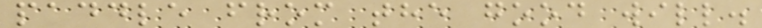paddle from the good will.
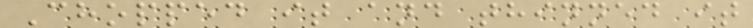Chopped it and thinned it
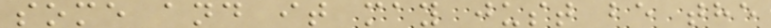some and it may just be the
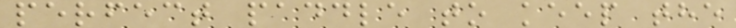perfect paddle to keep the
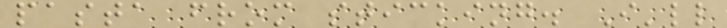pasta from sticking. I'll
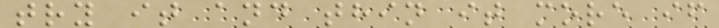try it and thin it more if
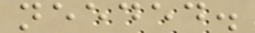needed.
